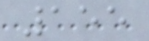155
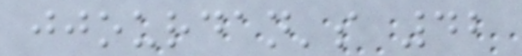jjourdan's 42
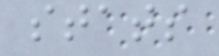stats
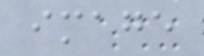image
